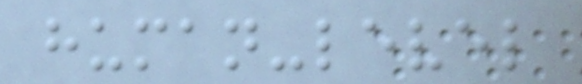human-level
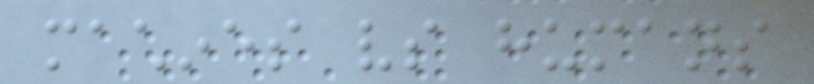machines vs humans
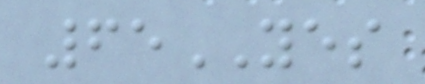65YES
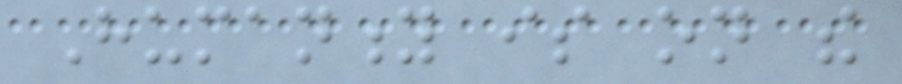Humanity is on the
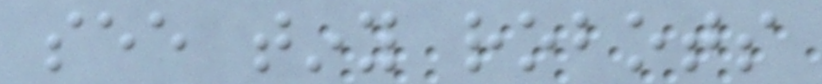see tiny robots
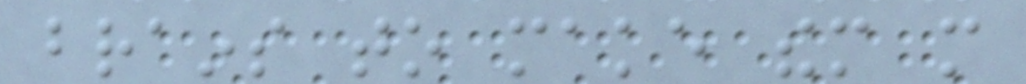brains to make them more
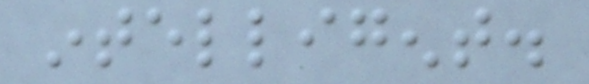intelligent.
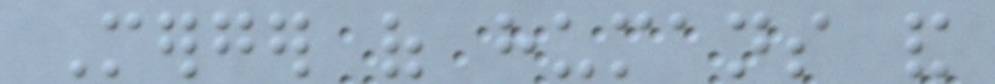Merger of humans and
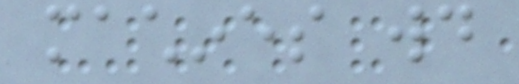machines would
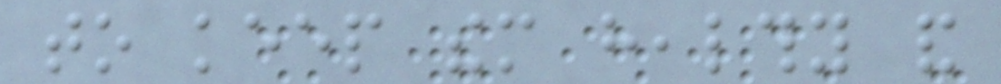to keep them healthy and
